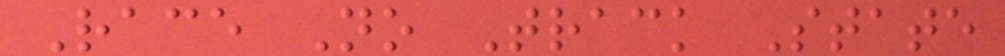Race No Track State
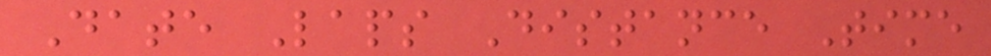Date Laps Distance Time
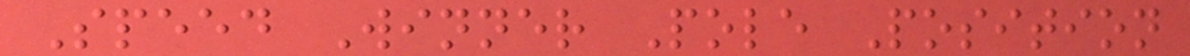Speed Winner Pole Position
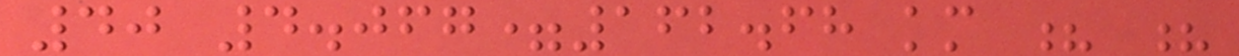40 4.067=162.68 km ? ?
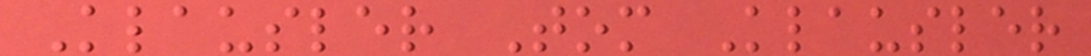Klausler Tom Klausler
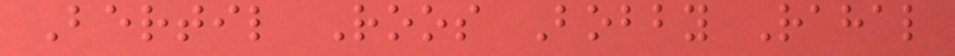Bertil Roos Bobby Rahal
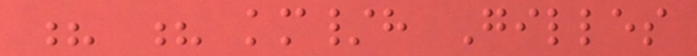? ? km/h Gilles
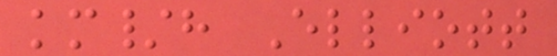km/h Elliott
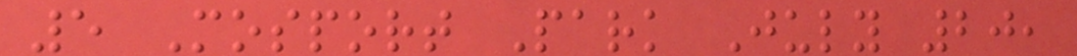5 Mosport Park July 20,
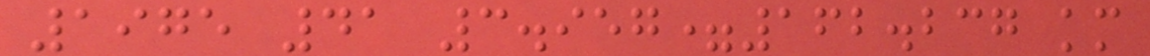1975 41 3.957=162.237 km
